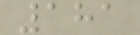181
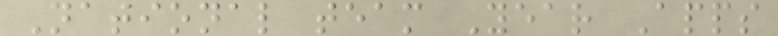National team Year Apps
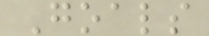Goals
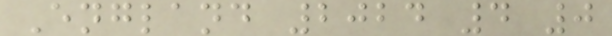England 2024 4 0
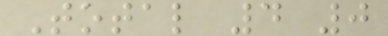Total 4 0
